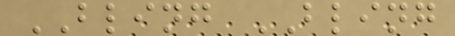BLING BLING
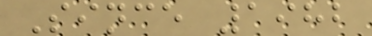Since 1982
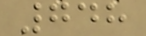748
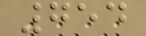754
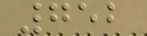752
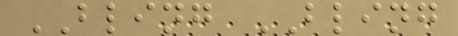BLING BLING
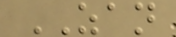ZAN
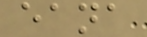eana
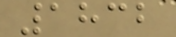1832
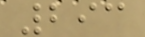293
